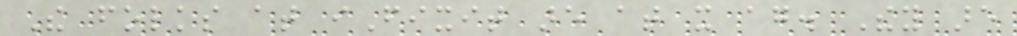The folks at iFixit are at it again. They are
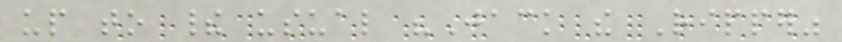up to their usual "Jack the Ripper"
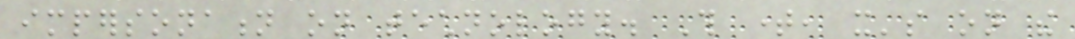impersonation on technology. This time, it's on the
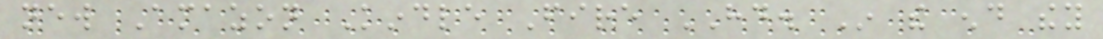new Amazon Kindle Fire HD. In the end they
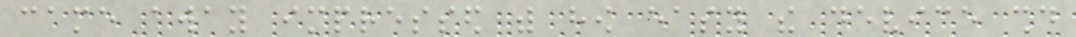came away impressed with how easy the device should
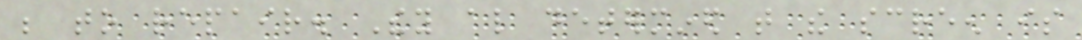be to repair. They also determined that the screen is
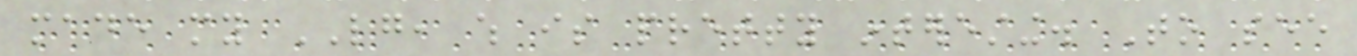made my LG, which is pretty interesting. To see
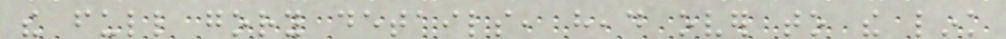the full gory details, head over to the link
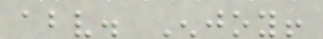above. Enjoy!
